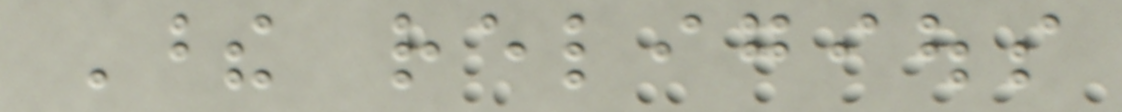These religious
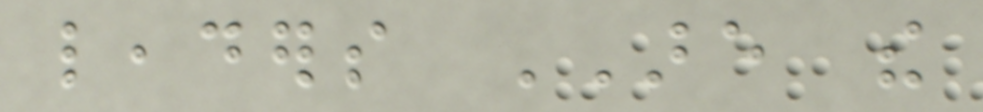leaders ARE the
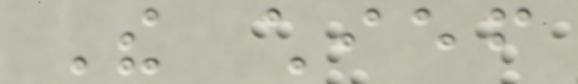The chief
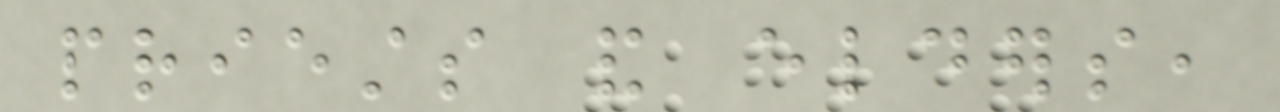priests and elders,
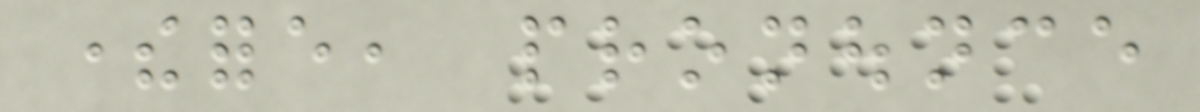therefore, pronounce
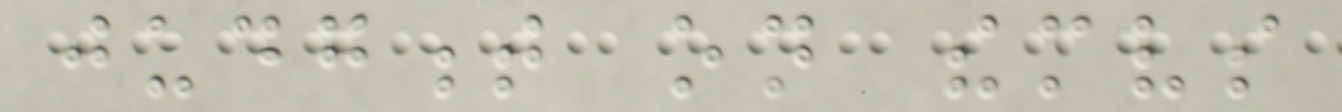judgment on themselves
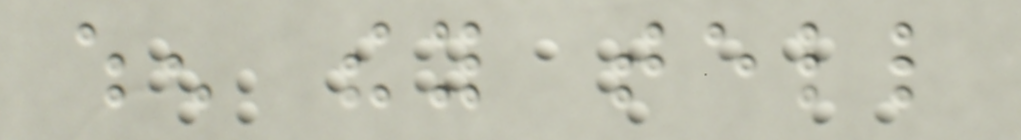when they tell
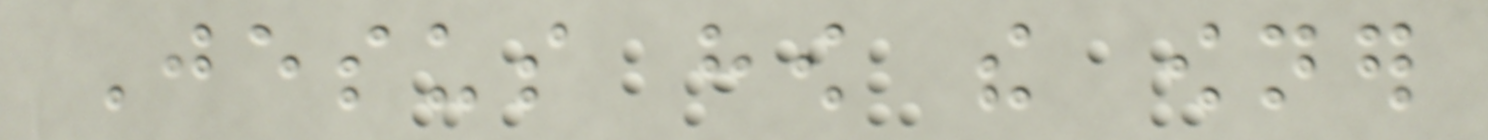Jesus how the owner
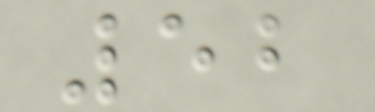52
